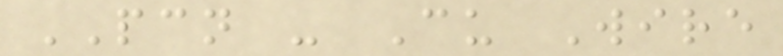PCN - Cu Wire
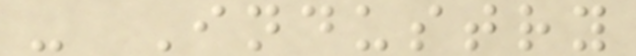- Industry
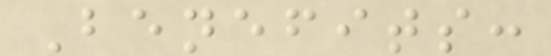Benefits:
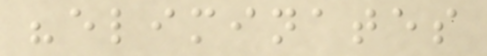"eliminates
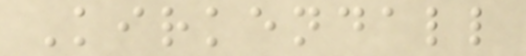Kirkendall
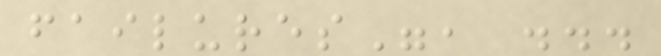failures", ...
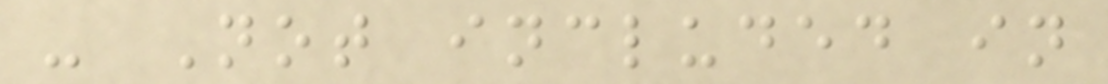- Not included in
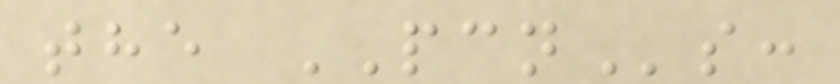the PCNs:
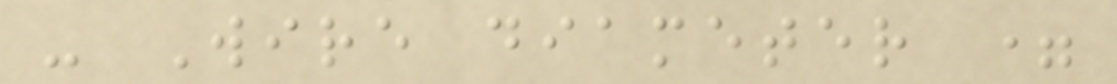- Wire diameter =
